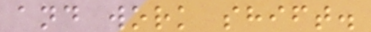and work shift.
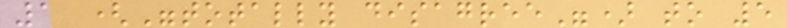1 ("totally disagree") to 5
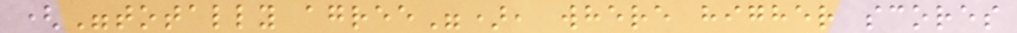("totally agree"), where higher scores
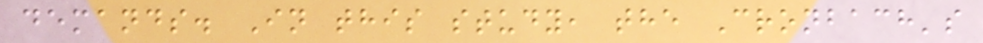demands. In this study, the Cronbach's
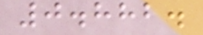0.882.
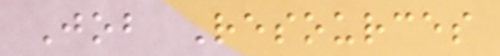Job Resources
